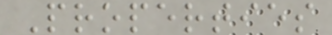Properties
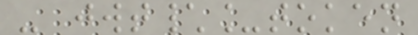- jwt\_token
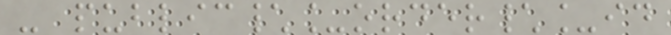- public\_order\_id
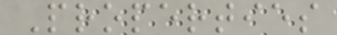Properties
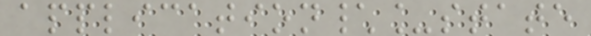application\_state
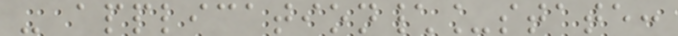- application\_state:
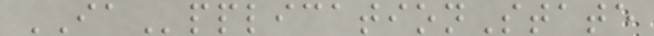IApplicationState
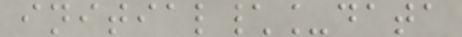initial\_data
